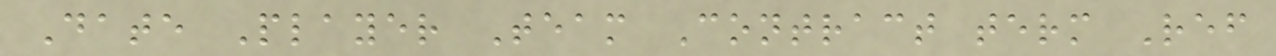Date Player Team Contract term Ref
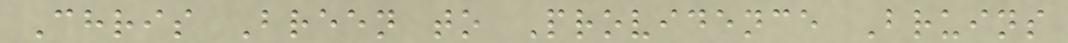Chris Breen to Providence Bruins
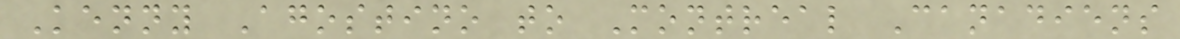Kenny Agostino to Montreal Canadiens
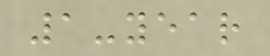1-year
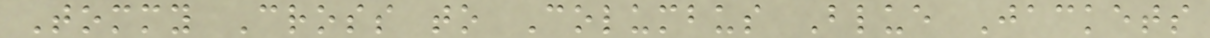Tommy Cross to Columbus Blue Jackets
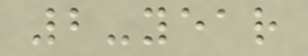2-year
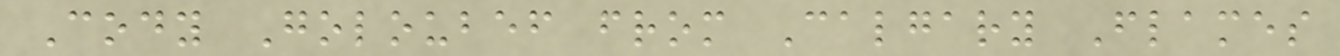Cody Goloubef from Calgary Flames
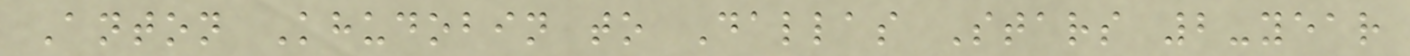Anton Khudobin to Dallas Stars 2-year
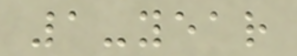1-year
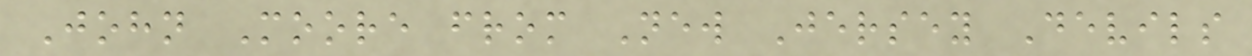John Moore from New Jersey Devils
